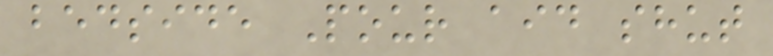bedside Pour aid shut
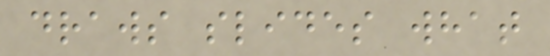draws slides what
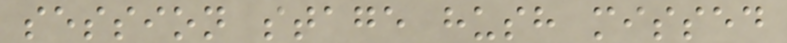session stage hush missed
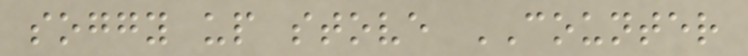soggy up stove COUNTER
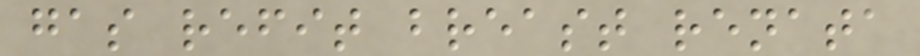gas refit breast renata
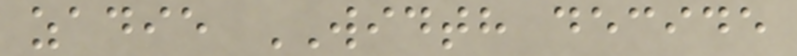zadie WIDTH decide
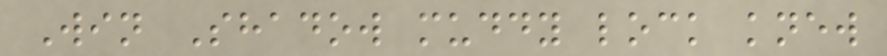Win Shadow muddy lock knew
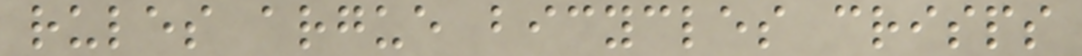rules argue bicycles crisps
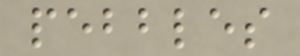pebbles
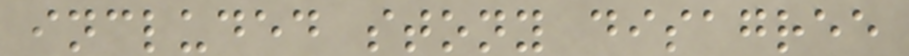included stony disagree
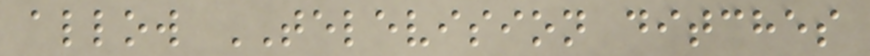allow TELEVISION ditches
